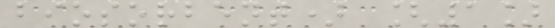biosorbent) [1]
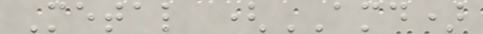Metal (AMD)
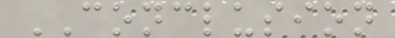CONCLUSION
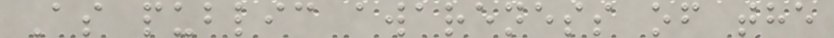As public awareness of the
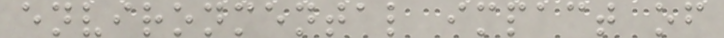environmental impact of
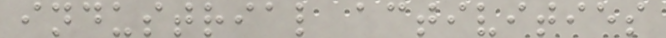industrial activities
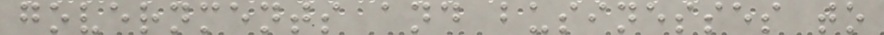governments and businesses to
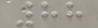88
